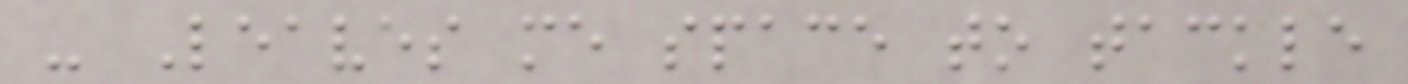- Leaves me space to tackle
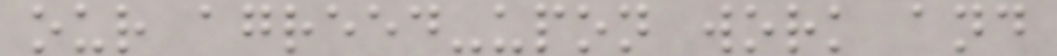our agreed-upon work and
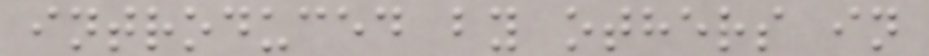introduced by others in
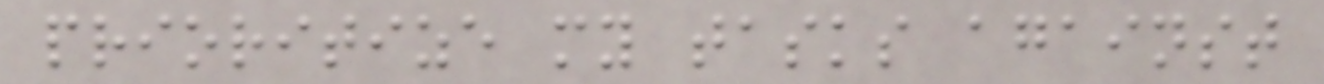prioritize my tasks against
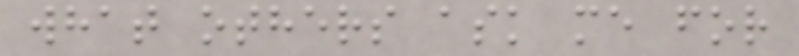what others ask me for
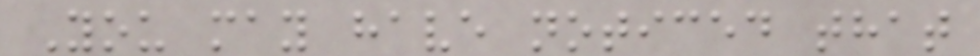You may have noticed that
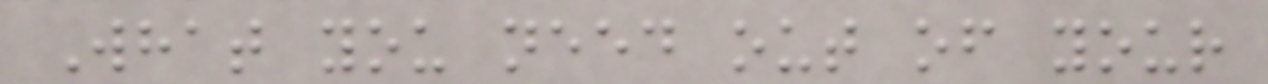What you need out of your
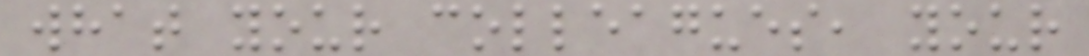what your colleagues, your
